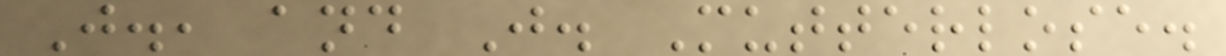J., and J. Mutterlose.
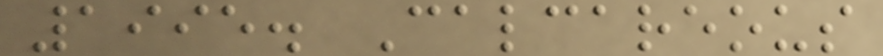1995. Calcareous
